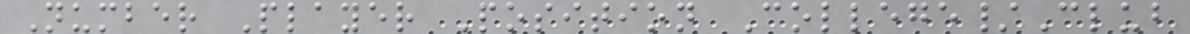Number Player Position College/Club
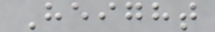Height
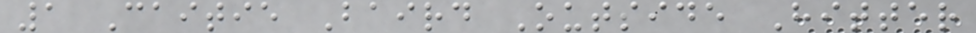1 Caitie Baird Outside Hitter
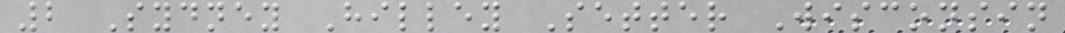2 Sydney Hilley Setter Wisconsin
